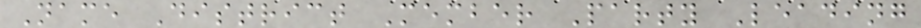Name District Member Party Leading
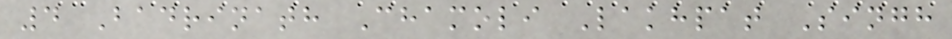4 Badrinath Chamoli Lakhpat Singh
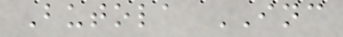Butola INC
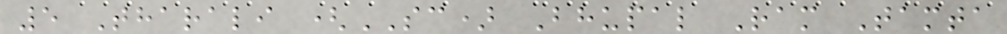5 Tharali (SC) Bhupal Ram Tamta
